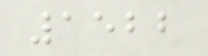1522
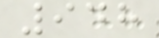948
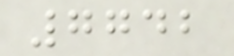7742
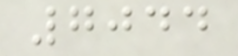7044
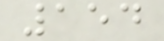154
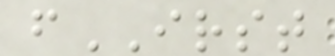fIRST
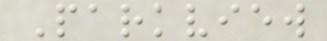Parkview
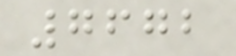7672
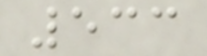533
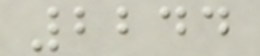2244
